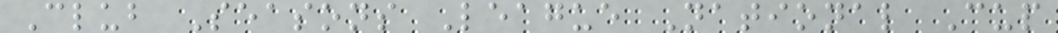Club Seasons League National Cup
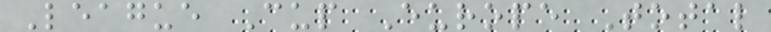League Cup Europe Total
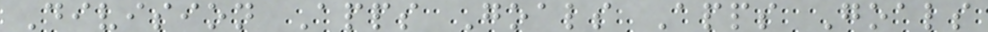Division Apps Goals Apps Goals
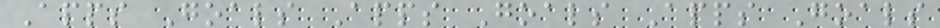Apps Goals Apps Goals Apps Goals
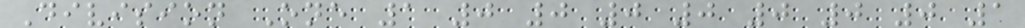Division One 1 0 0 0 0 0 0 0 1
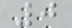0
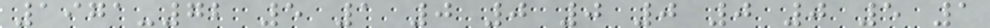1971-72 5 1 0 0 0 0 0 0 5 1
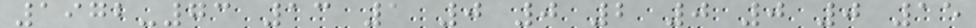1972-73 13 1 0 0 2 0 0 0 15
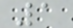1
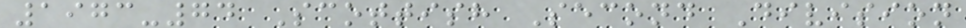1973-74 Scottish Second Division
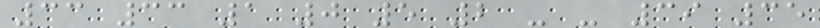33 33 1 0 5 2 - - 39 35
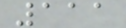111
